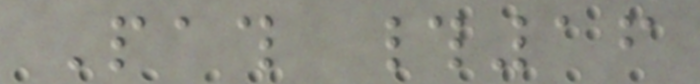Path #16
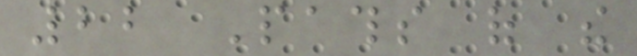22 Paths of the
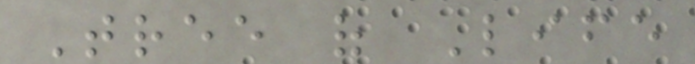Tree of Life
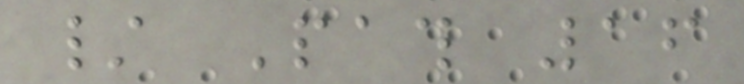/ Path 16
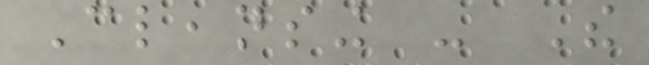Cleansing - The
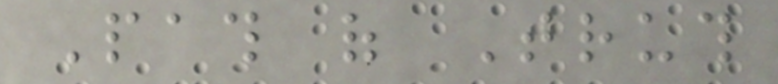Path of Truth
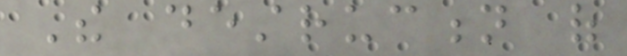The destruction of
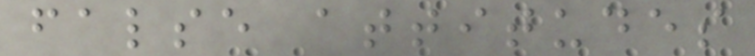false attitudes
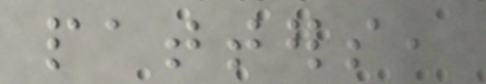patters,
